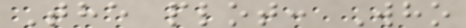The plot: Who
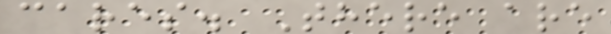cares. There are
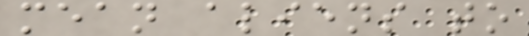mean aliens to
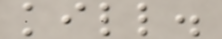kill.
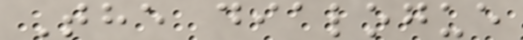The dialogue
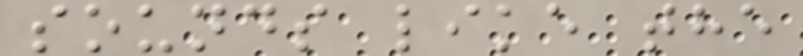sounds like the
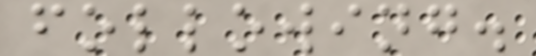following.
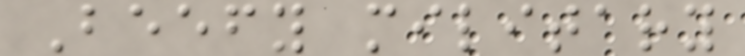Beefy military
